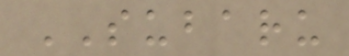SUBARU
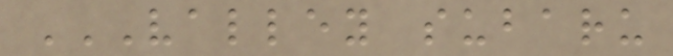VALLEY SUBARU
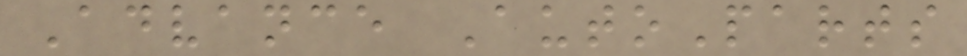Advance AutoParts
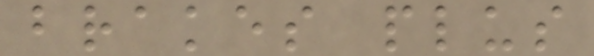brakes plus
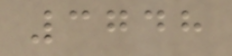3748
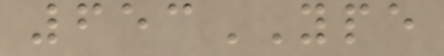653YPE
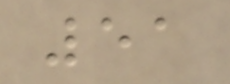51
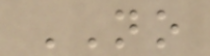NO
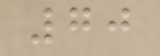70
